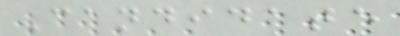Candidate
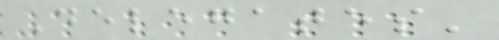Delegates'
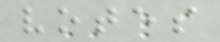votes
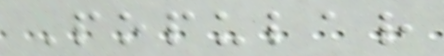Popular
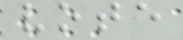vote
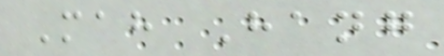Mah Hang
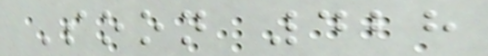Soon 428
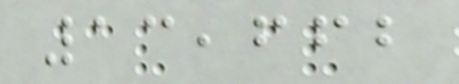13,662
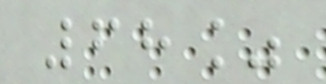68%
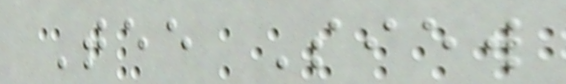Tee Siew
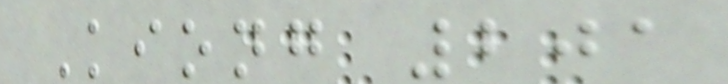Kiong 201
